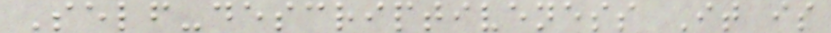Self-descriptiveness It is
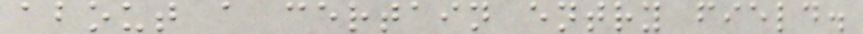about a certain entry field.
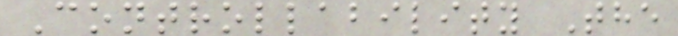Controllability The
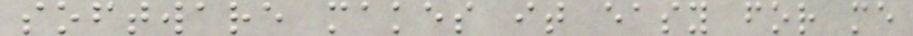software makes it easy for me
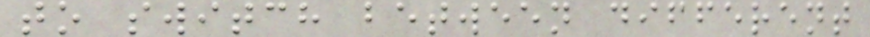to switch between different
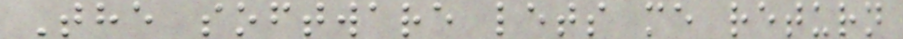The software lets me return
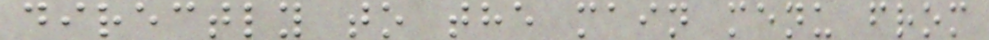directly to the main menu from
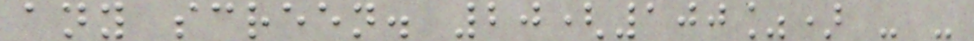any screen. 20(100%) - -
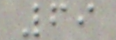69
